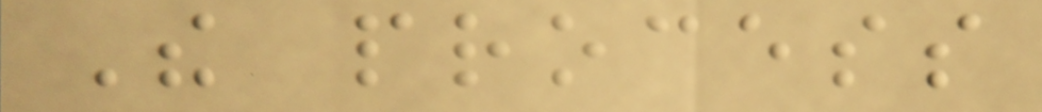The process
